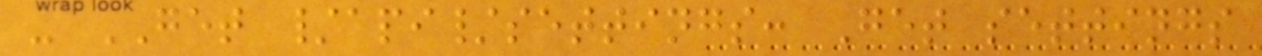- GET /api/settings: Get settings
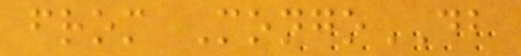from MongoDB
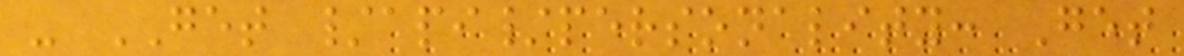- GET /api/personality: Get
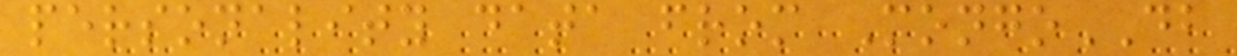personality data from MongoDB
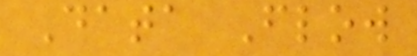Data Flow
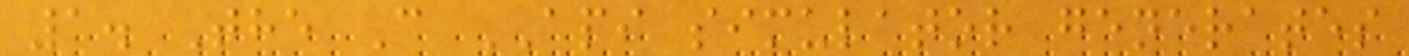1. The C API simulator generates
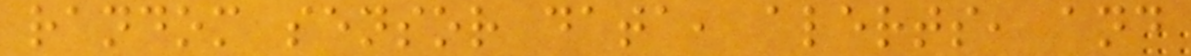random sensor data, alerts, and
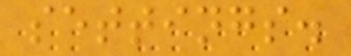settings.
